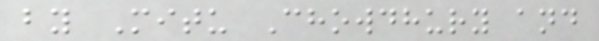by Mitu Chowdhury and
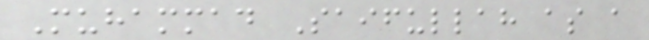Muhammad Saifullah as a
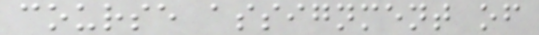course assignment of
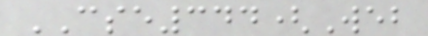CSE344(Web
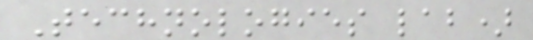Technologies lab)
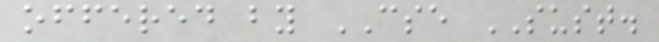offered by CSE SUST.
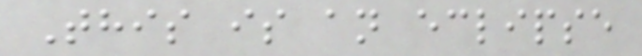This is an eclipse
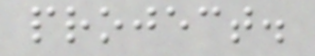project.
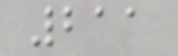211
